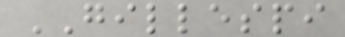GILLESPI
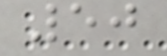50
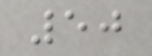50
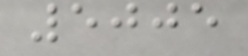5005
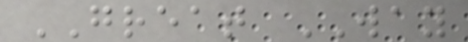GREAT WAY
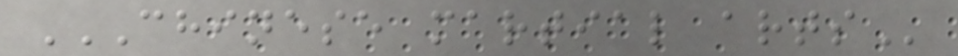CHINESE MARTIAL ARTS
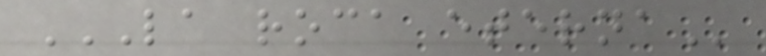LA ROCA ETERNA
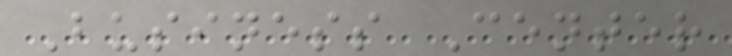Business Center
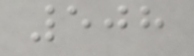508
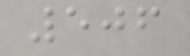506
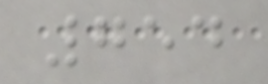754
